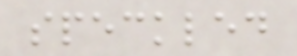speckled
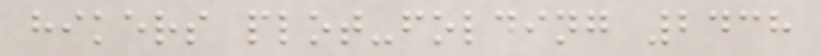hikers plot-folding 2438
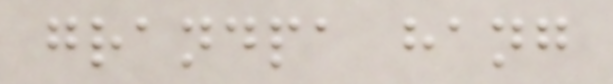grandpa hang
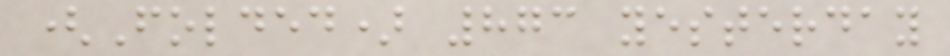(Folded) 873 yesterday
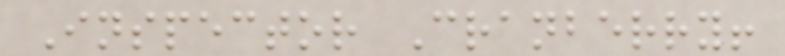Inspector Cranberry!
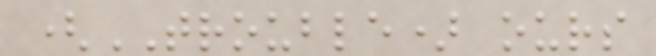(TROUBLE) ours
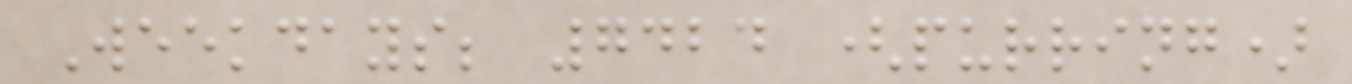Weekdays; 7424 (purring)
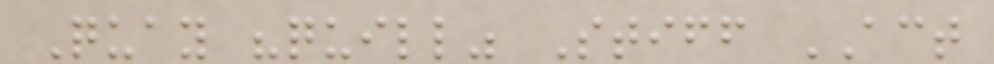Quay "quill" Stiff ACT
